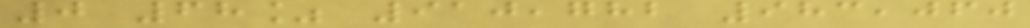0 68% 910,782 983,060
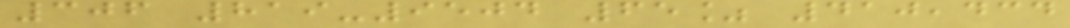306 819-9504 65% 410,434
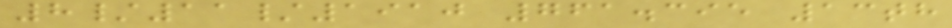8/11/1910 761.395 13th
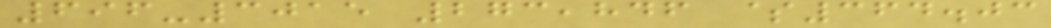696-3015 273,846 $364.03
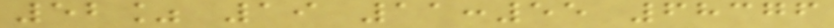52% 19 11:55 68376
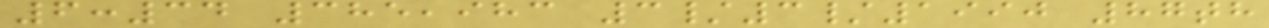6:34 385,983 3/3/1990 87th
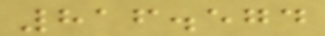816.574
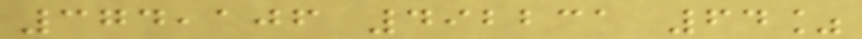374,106 492231 64%
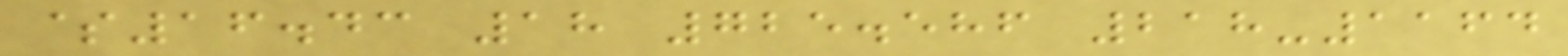$16.43 18 725.586 218-1164
